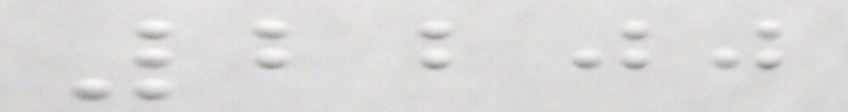2200
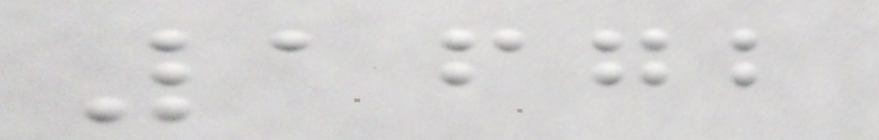1672
